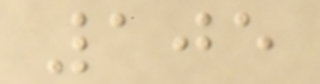105
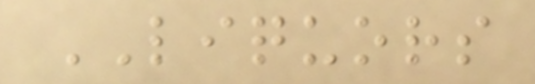LIQUORS
